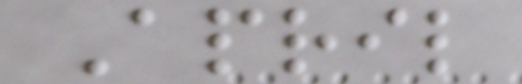April
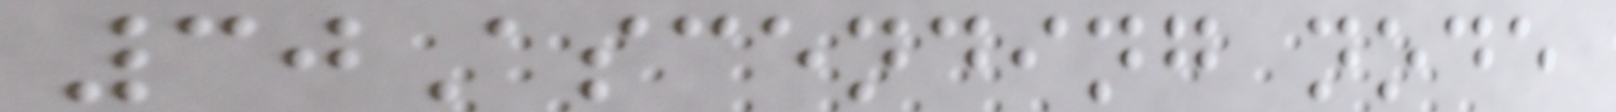30Ascending node
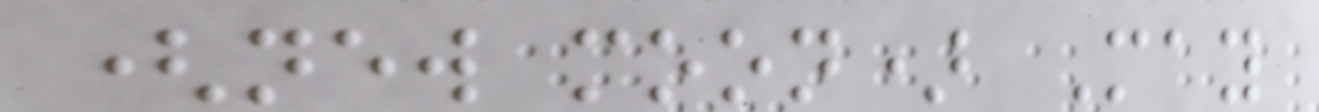(new moon) May
